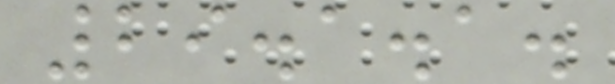29.1.1.
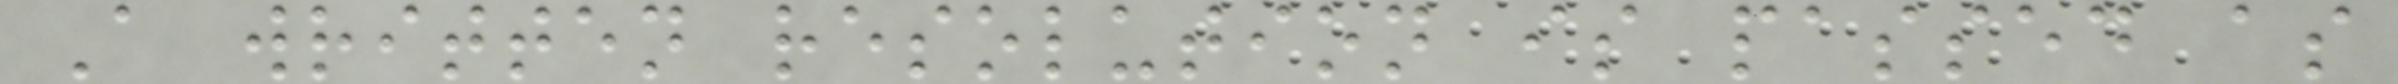A written resolution is passed as
